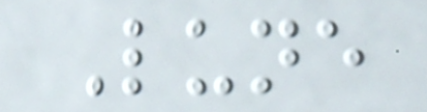Lune
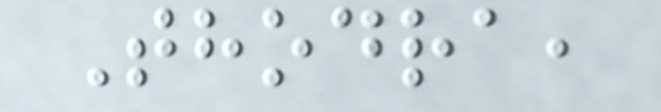Thodra,
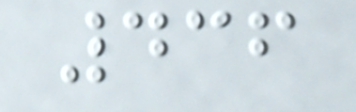436
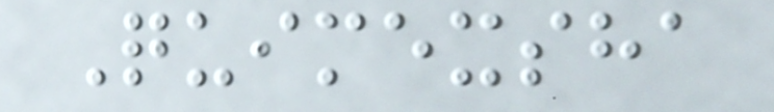Quimexsha
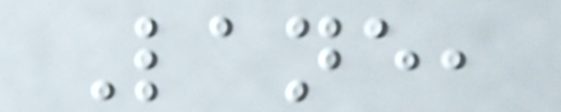Lane,
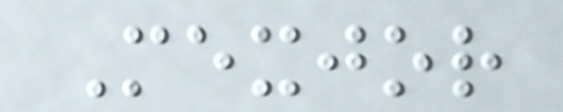Mexjor
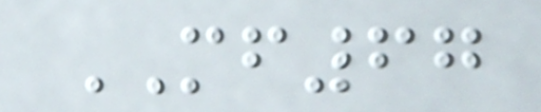MF67
